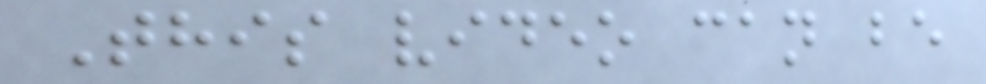This video can be
